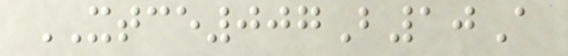XTCE007B10A
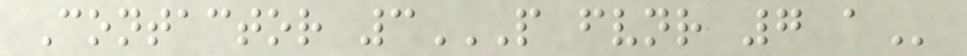Contactor 3P FVNR 7 A
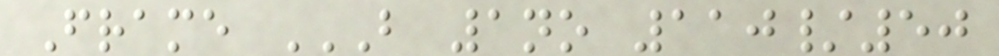Frame B 1NO 110/50
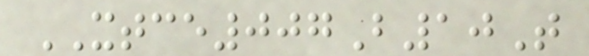XTCE007B10T
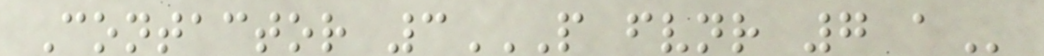Contactor 3P FVNR 7 A
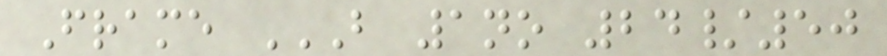Frame B 1NO 24/50
